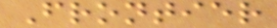Frontier
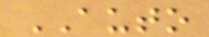AUTO
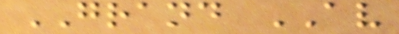GRAND AV
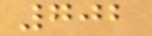702
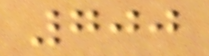700
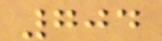704
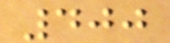400
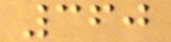360
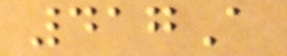417A
